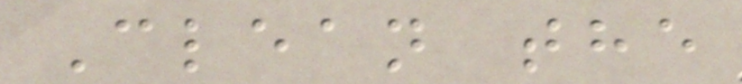Clean the
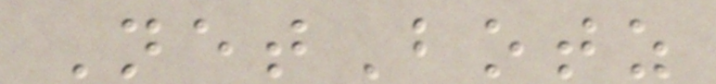NetBotz
